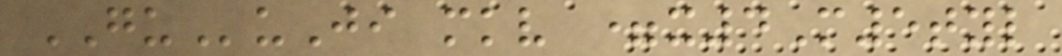GUuJi mkv =x4M5tyl
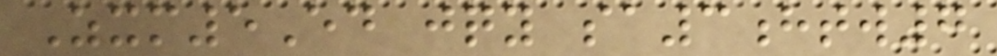Zxm5Ed jqy sa3htw7
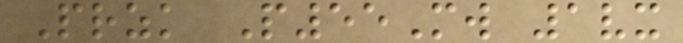Przk P55Mw 1vx
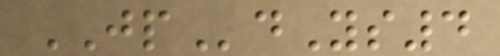JPdYs4
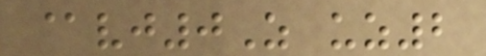@vj0Z uz2
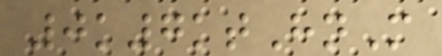0k7ktHnM
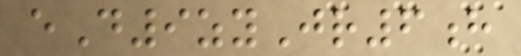eD9zyJr6h
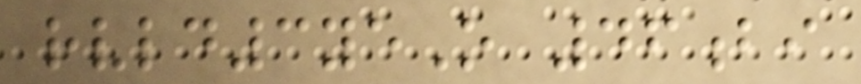rvld3yeO 46bi
